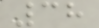38
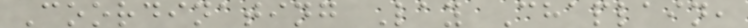Coordinating Lay Chaplain,
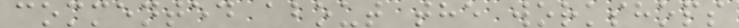commented about the workshops
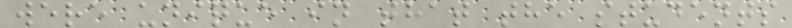were unique in that the students
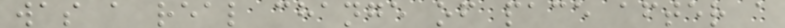was a real change of pace after a
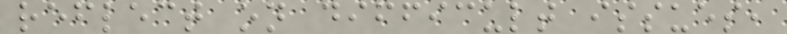reflect on difficult issues,
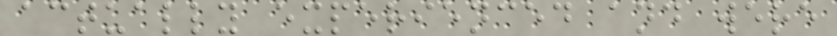actually experienced and were
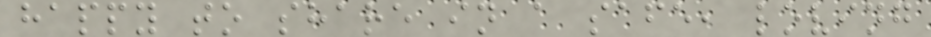happy to share in a safe, loving
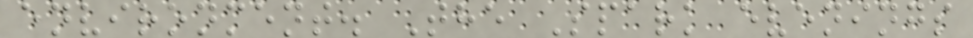environment. The Spark evenings
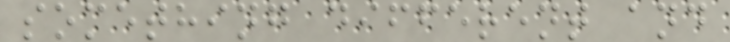something different and
